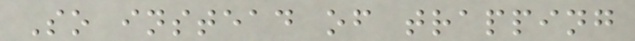So instead of trapping
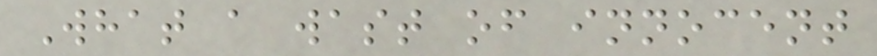What a wast of innocent
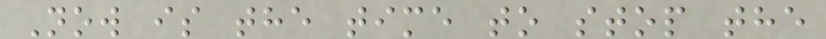Now is the time to stop the
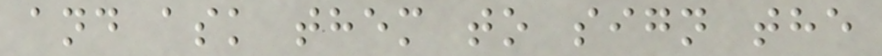and ask them to sign the
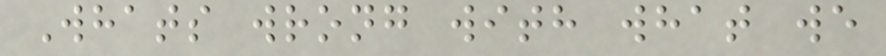Whats wrong with what we
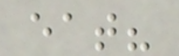eat?
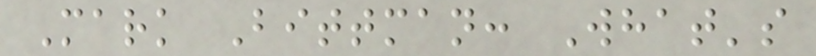Mark Bittman: What's
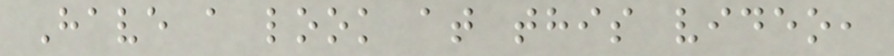Have a look at this video,
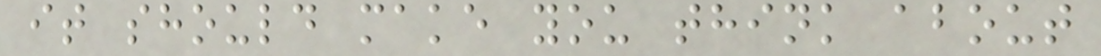it should make you think about
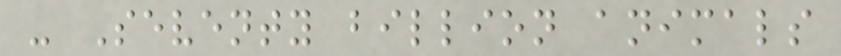- Seventy billion animals
